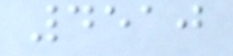4510
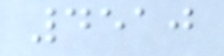4510
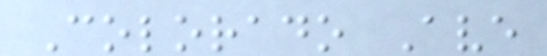Colorado Ave
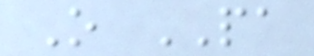O PA
